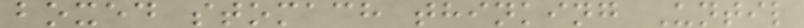boxed stomach thinking Until
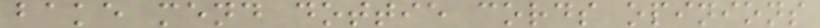bake mend dottie cords opinions
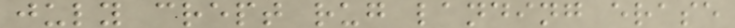july crept rug landing erase
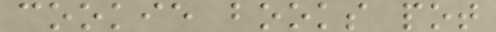cookie books pot
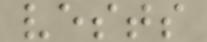vests
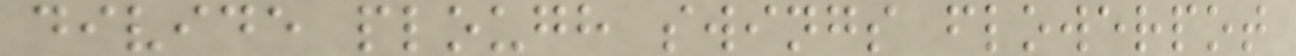divide plough swings flowerpot
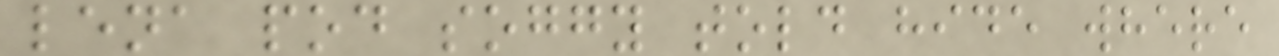lena pod soggy told hide where
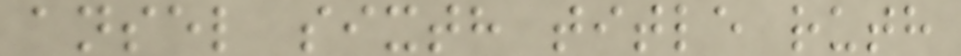ansel sixth title ruth
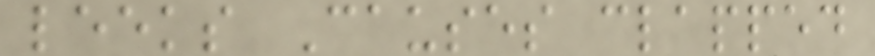leeks Causes clapped
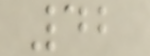42
